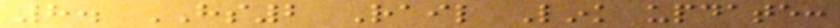8. HS2 Rail Link update:
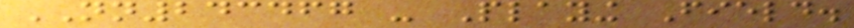NN243467 - Playing Field.
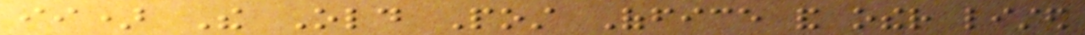ii) The Old Post Office and other listed
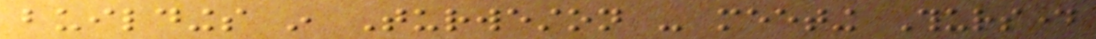buildings in Turweston - meeting Thursday
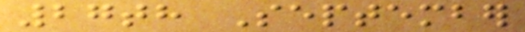27th September
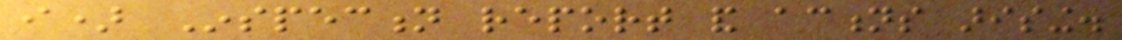i) Inspection report and actions arising.
